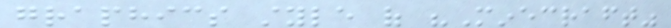graphics style of "Minecraft"
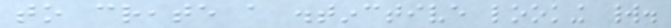to create a distinctive looking world.
